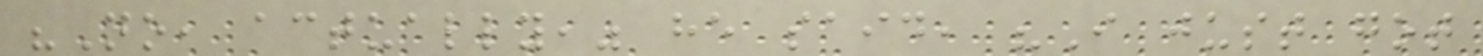"No, actually," he said, "I just got
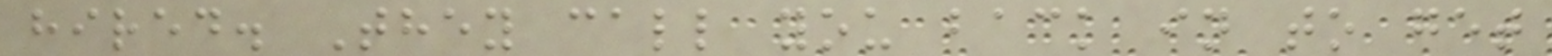hired. They call you back in to get
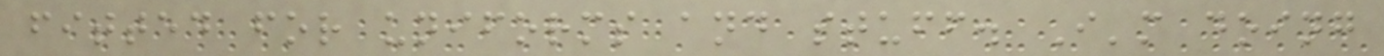fitted for uniforms and stuff. I'm doing
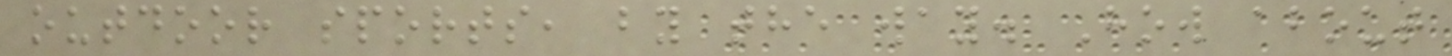outdoor sports, by the way. How about
